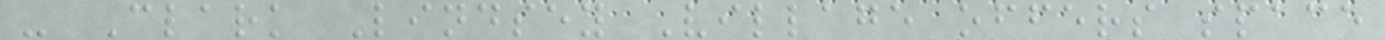- Clark Lindsey Village offers space
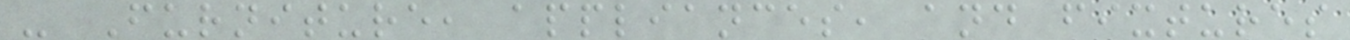- Furniture, appliances, and fixtures
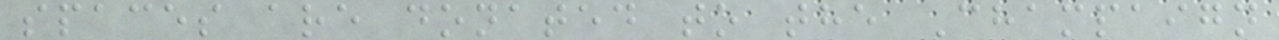spaces are donated to the Champaign
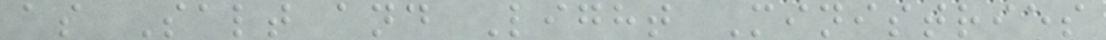as Salt and Light Ministries
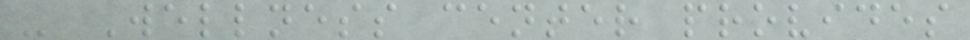- Wellness center provides
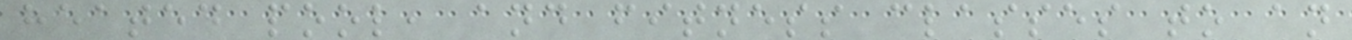heated pool, and fitness classes to an
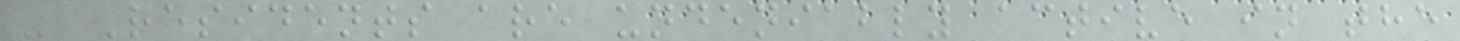- Residents are undeniably active in the
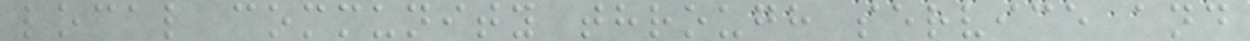local community through service and
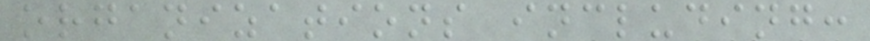organizations including:
